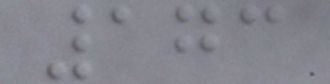173
